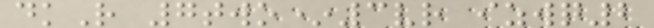dkR 7two*3vr izwq2
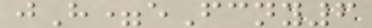jH=eFcny6
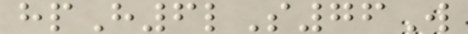hpH6lS76W
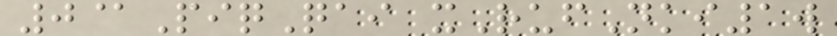0@PiqQai xRufNki1w
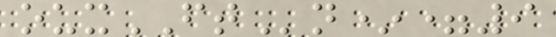ouxFTn*=9
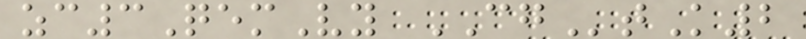zc3QemVy CGtK2
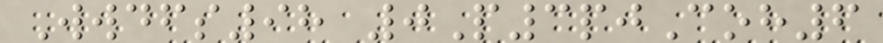Wwdfs98 0P3pjCoh6
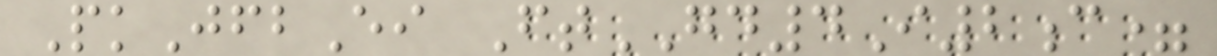PkJfbEi FtGD4I2c=
